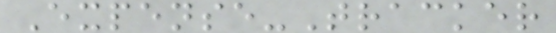Expense-Tracker
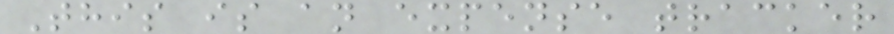This is an expense tracker
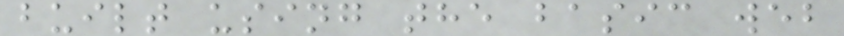built using the basic web
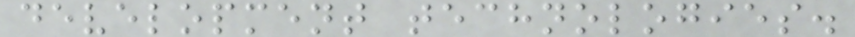development technologies.
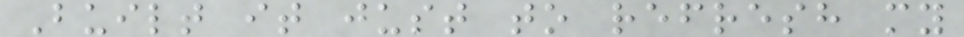Built it just to refresh my
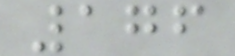176
